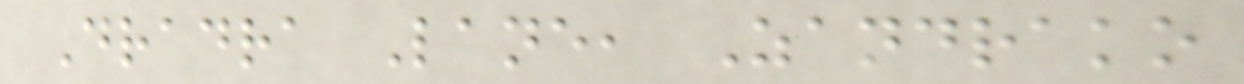Dradra Lane, Zandrako
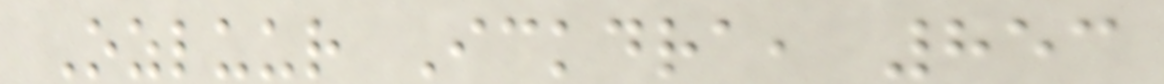Ozluur Ickdra, 853
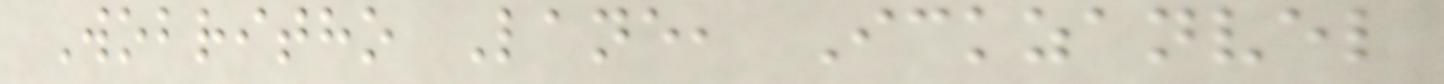Wobritho Lane, Ickzanvel
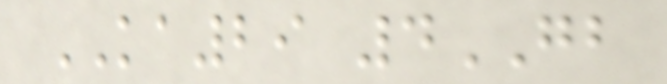KA29 4GB
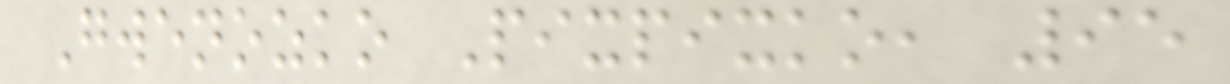Gwenozko Pixpixko, 95
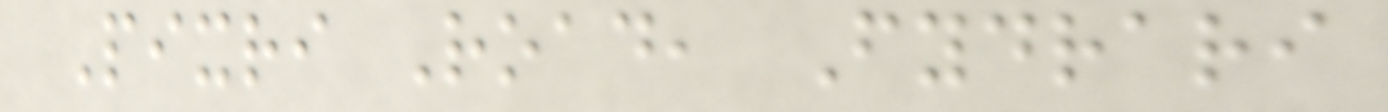Pixri Road, Fydrari
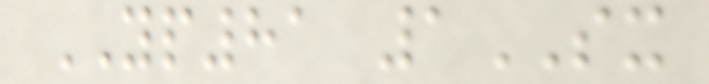YP81 1SX
